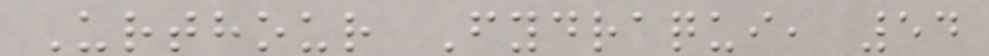Urthour Fydraqui, 54
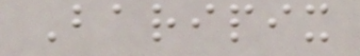Baripix
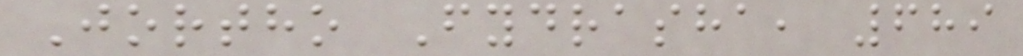Jortho Fydrasha, 689
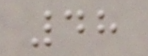48
